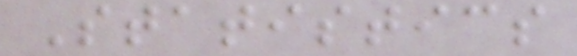Statistics
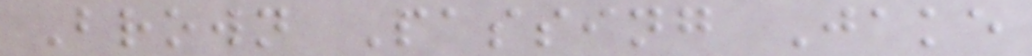Brown Passing Jake
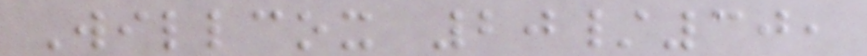Willcox 20/30,
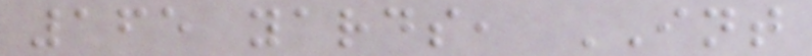165 yards, INT
